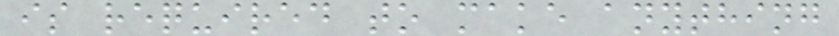is required to make anything
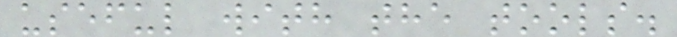useful with the tools.
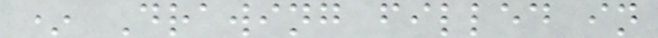* Drawing filled in
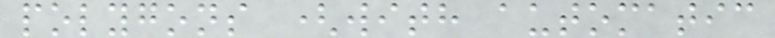polygons (with automatic
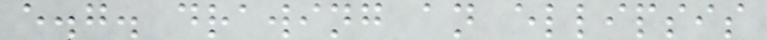e.g. drawing an ellipsis
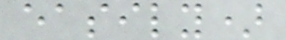easily)
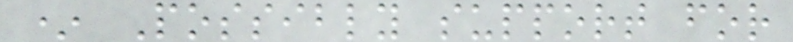* Possibly support for
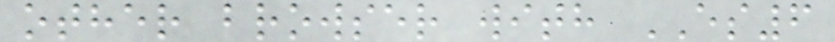other browser with ES6
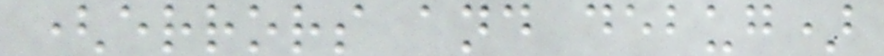(errors and debug)
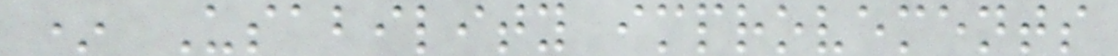* Usability improvements
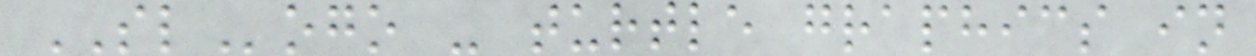SLogo - turtle graphics in
